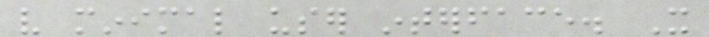very minimal user interface. It
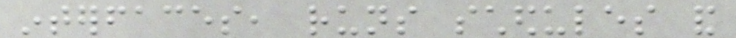interfaces, runs schedules and
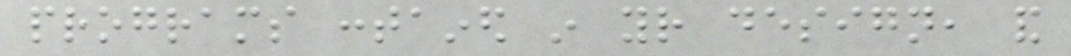programs contained in your design, and
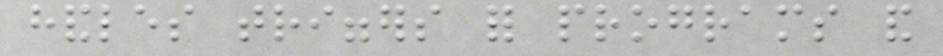handles triggers for programs and
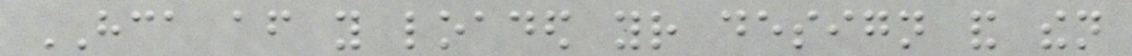HCA after you loaded your design and then
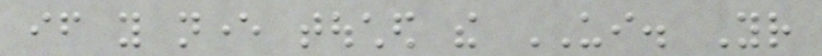if you never touched the UI. Your
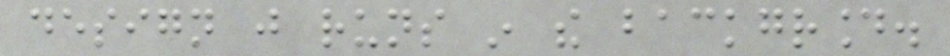design just runs in the background.
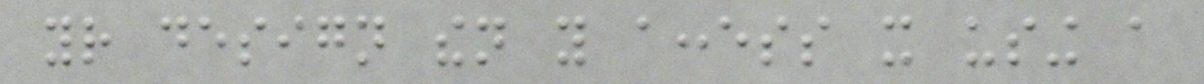your design then you access it using a
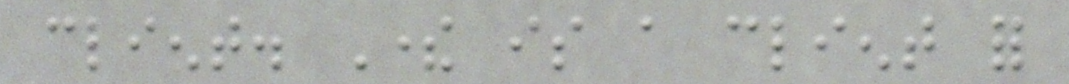client. There is a client for
